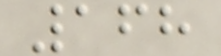168
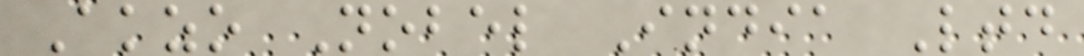Akzo Nobel India Ltd
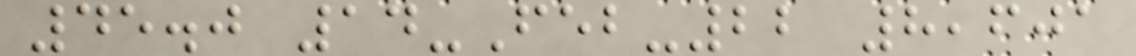45.0 14-Feb-22 8,601
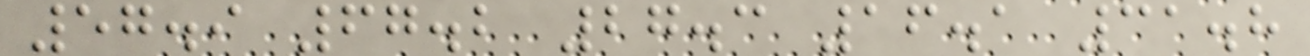57.9 67.2 27.3 16.1 31.8
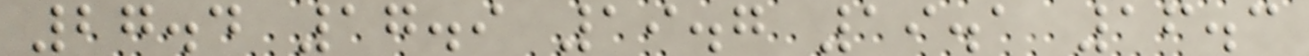27.4 17.9 19.7 19.1 16.3
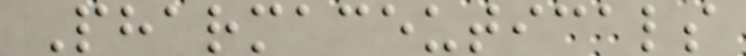Pharmaceuticals
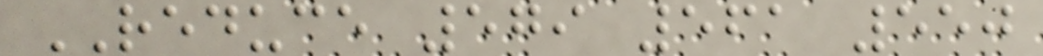REDUCE 579 561 550
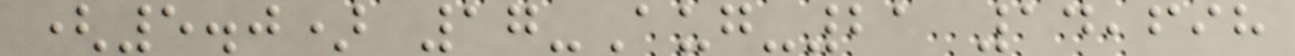(5.0) 17-Aug-21 14,698
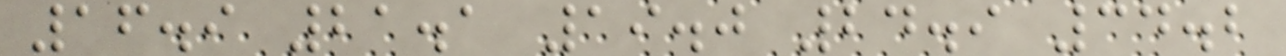16.9 21.1 19.0 24.9 34.2
